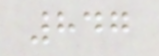847
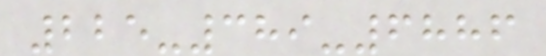225-389-6886
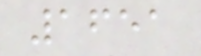1651
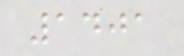1401
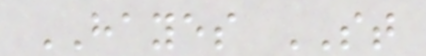HAYES ST
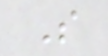S
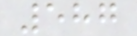587
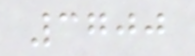3700
